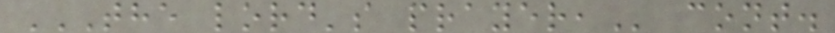THE LORD'S PRAYER, cont.
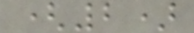(2)
